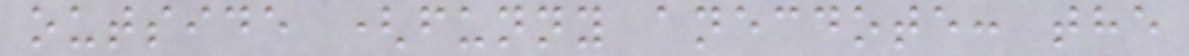outside (funny anecdote: the
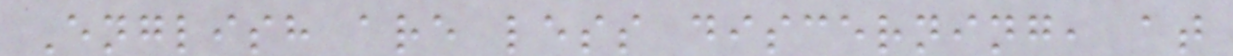English are less discerning, at
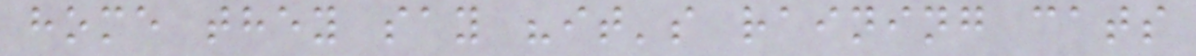home they say "it's raining cats
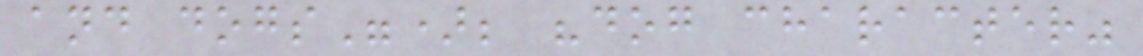and dogs"); "dog character"
